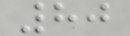80
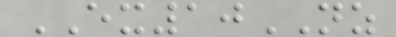EX10NZ
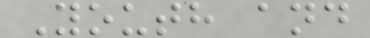Youth and
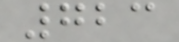723
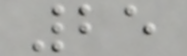25
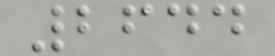2644
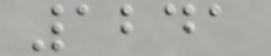1241
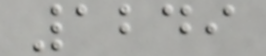1249
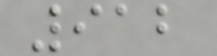912
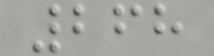268
